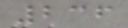236
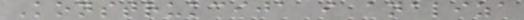Konstrukcija i analiza
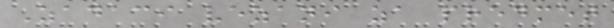Zadaci vezani za predmet
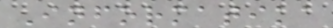Informatika
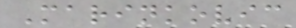Marinkovic
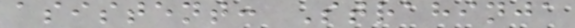asistent: Strahinja
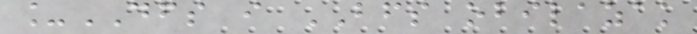_DFS i BFS obilazak
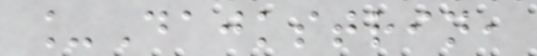_Dajkstrin,
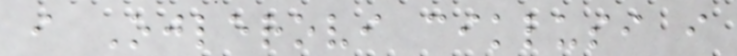i Ojlerovi ciklusi i
